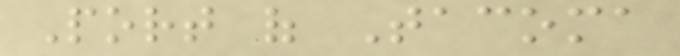Port of Tacoma
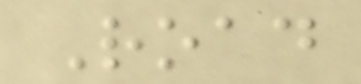Road
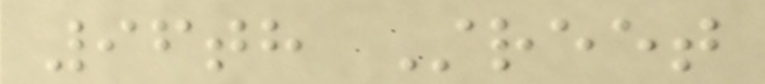96th Street
